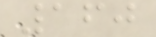160
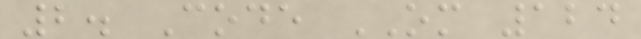2. Code OM 124
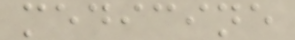medicine
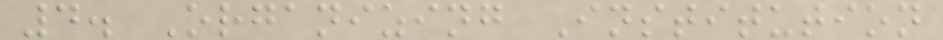4. Organizing Institution
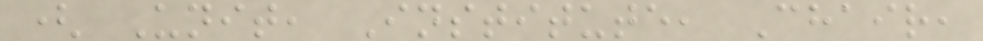( Unit, Institute, Chair,
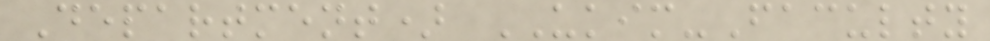Department) UKIM-Faculty
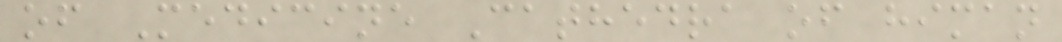of Medicine Cathedra of himan
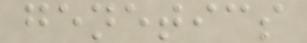genetics
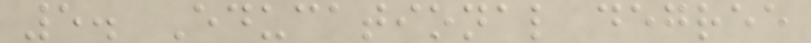5. Educational degree
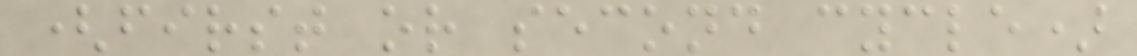(first or second cycle)
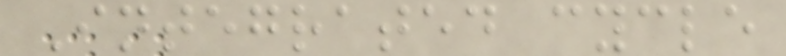Integrated cycle
